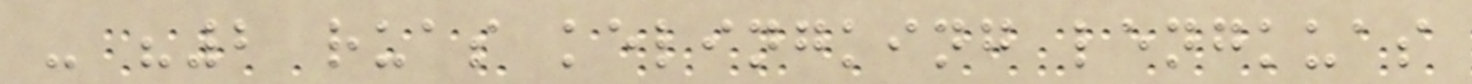- "2 ruas kelingking lengkuas
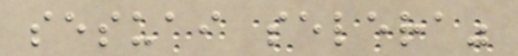sesuai selera"
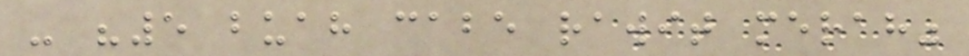- "5 buah cabe rawit merah"
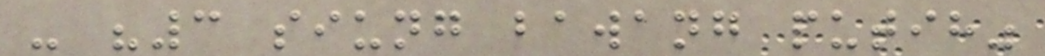- "3 siung bawang putih"
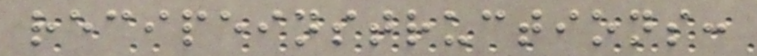recipeinstructions:
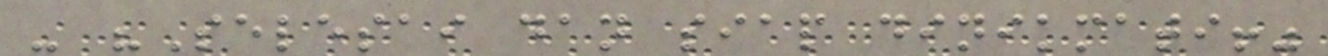- "Selesai dan siap dinikmati!"
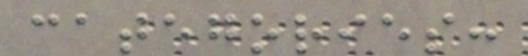categories:
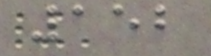152
